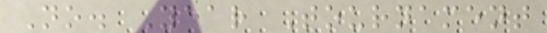No. Year Tournament
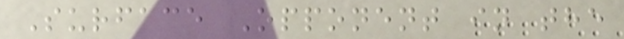Surface Opponent in the
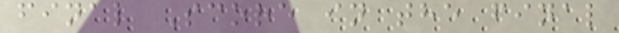final Score in the final
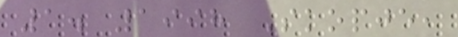1. 1998 Skopje,
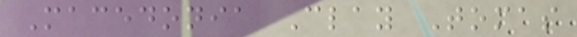Macedonia Clay Tomas
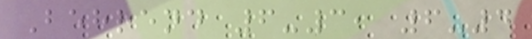Behrend 6-3, 6-4
